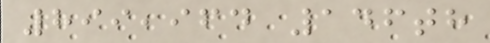899,964 146th
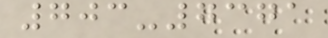703-7371
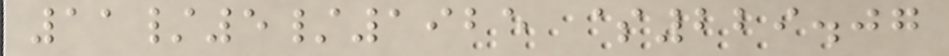11/5/1925 $229.07
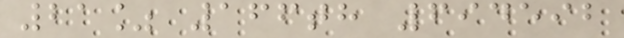21% 166th 694592
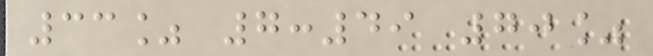33% 7:49 70%
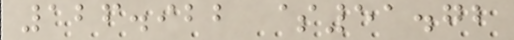126.922 $51.72
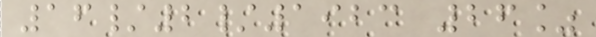16/2/1923 26%
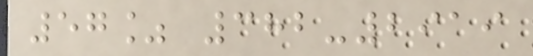57% 382-2919
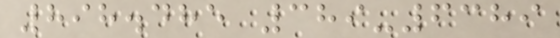898.485 389-6389
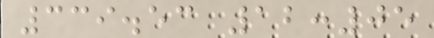339.53 12:05
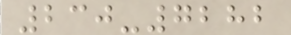230-7282
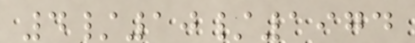4/10/1974
